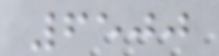6500
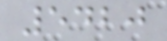5420
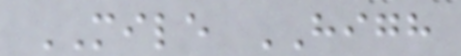MILE HIGH
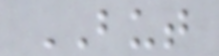BUT
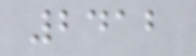2412
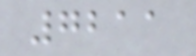7211
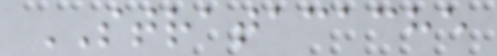STRATACACHE
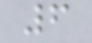6
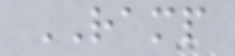RAMP
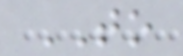TO
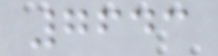7643
